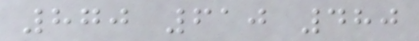870 610 480
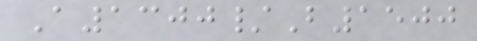A1300/B1500
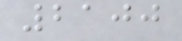2100
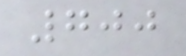700
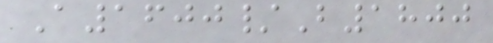A1600/B1800
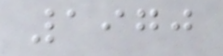1970
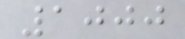1000
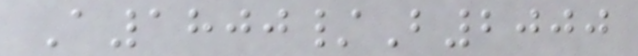A1800/B2000
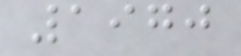1970
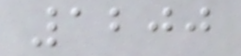1200
